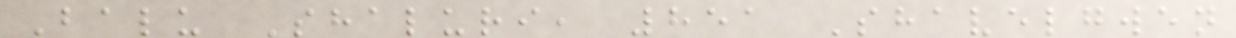Balu Shaluri, 851 Shavelgwen
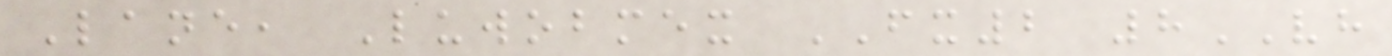Lane, Luwobmex FX2 8VH
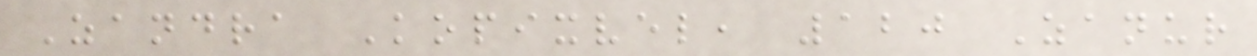Zandra Kopixvel, 120 Zanur
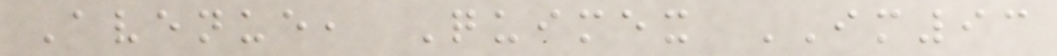Avenue, Quimex IM93
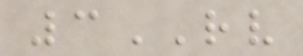3RV
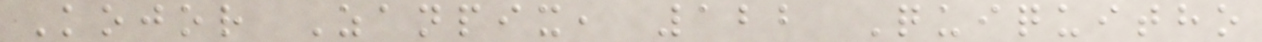Kojor Zanpix, 122 Quiquitho
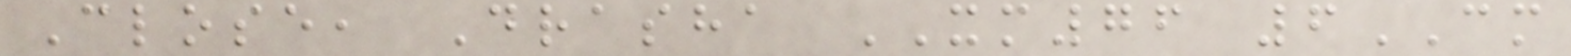Close, Drasha XM76 6CM
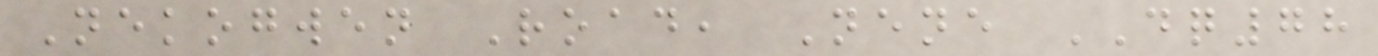Nekogwen Road, Nene DQ78
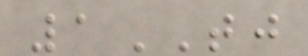1TJ
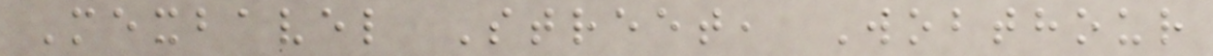Mexbavel Street, Wobthour
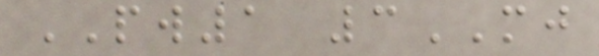PW1 3MJ
